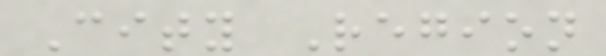City Region
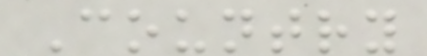Country
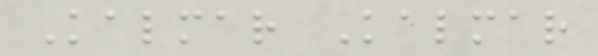Kalmar Kalmar
